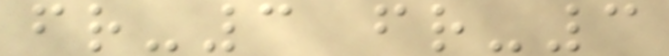fr-3 fr-3
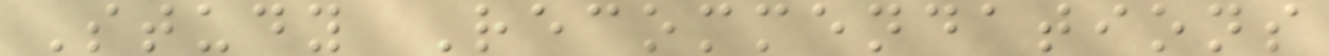Study Recommendations
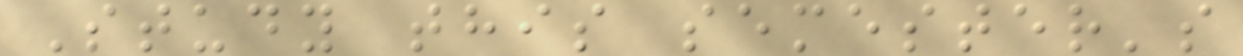Study this semester's
